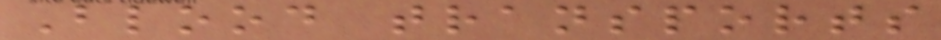Blood transports
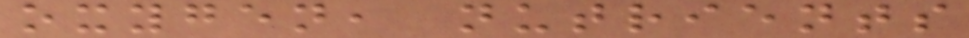oxygen, nutrients
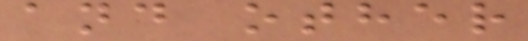and other
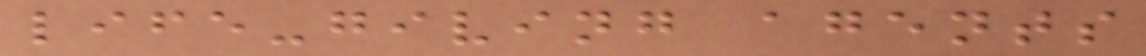life-giving agents
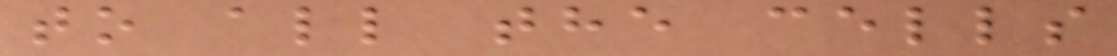to all the cells
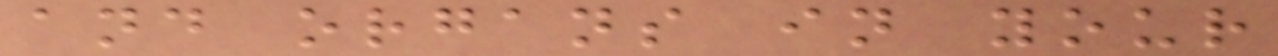and organs in your
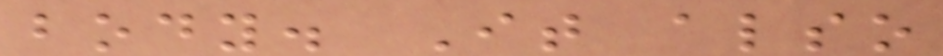body. It also
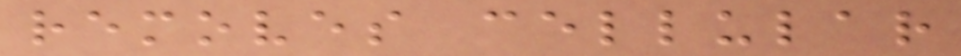removes cellular
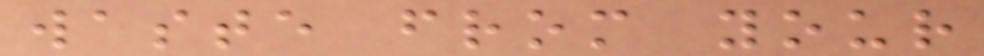waste from your
